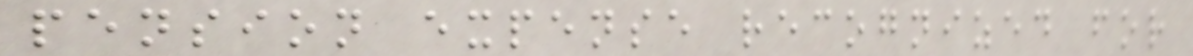pension expense recognized for
